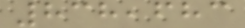838,683
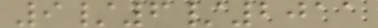9/6/2011
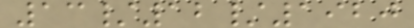13/12/1920
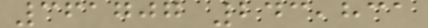361707 243,831
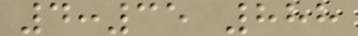4:35 888
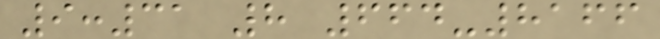9:31 8 664-8166
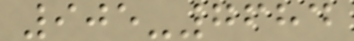905-7684
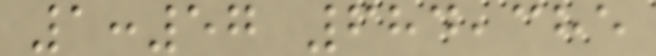1:57 684,385
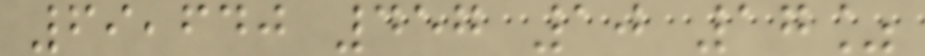69,640 457 10 17%
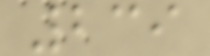239
